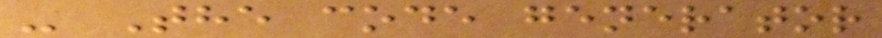- The code generator
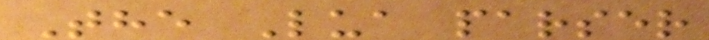The Lua parser
